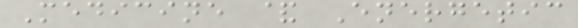Medicine & Energetic
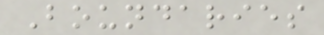Boundaries
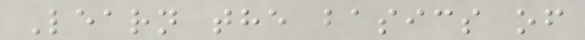Learn the basics of
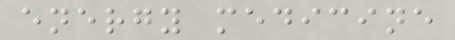energy medicine
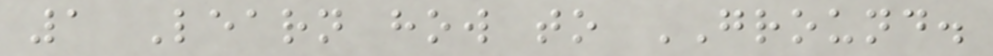1 Learn how to GROUND.
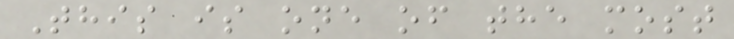This is one of the most
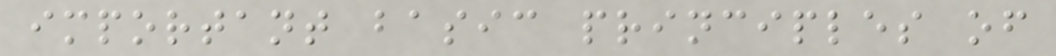important basic principles of
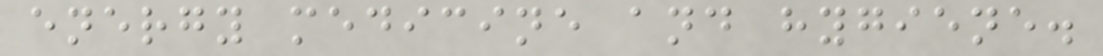energy medicine and hygiene.
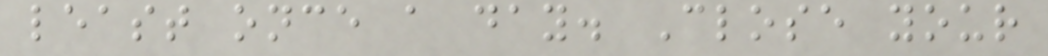least once a day. Close your
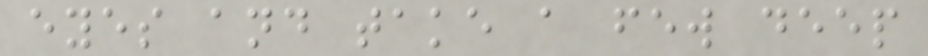eyes and take a few deep
